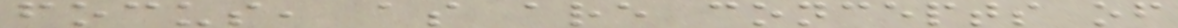focus, as are concepts of
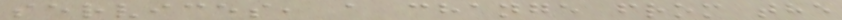services, a change from the
